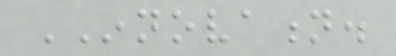INNOVATION.
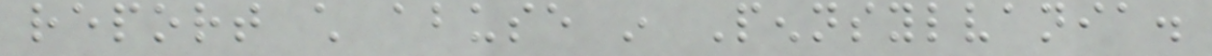report child abuse in Pennsylvania.
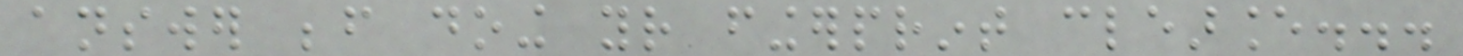answer before doing your fingerprint clearance...
